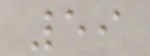59
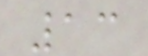13
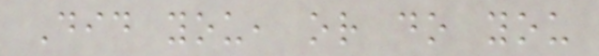Did you, or do you
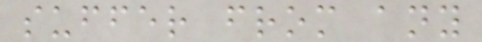suffer from any
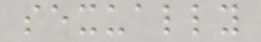sexually
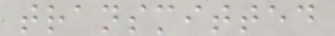transmitted
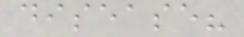disease?
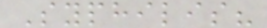Syphilis?
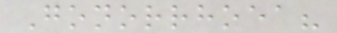Gonorrhoea?
